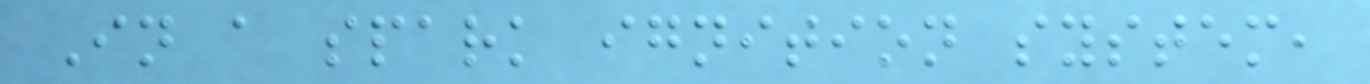In a spark ignition system,
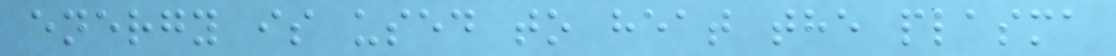energy is used to heat the plasma
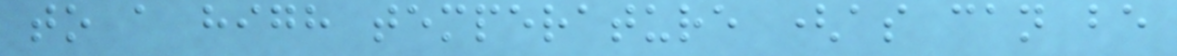to a high temperature (as can be
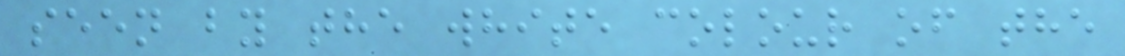seen by the white colour of the
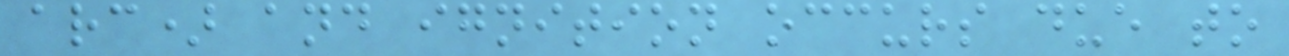arc) and ignition occurs due to
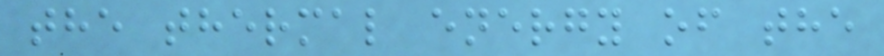the thermal energy of the
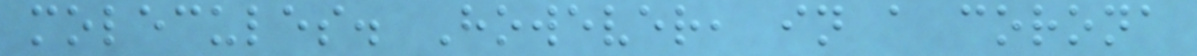molecules. However, in a corona
